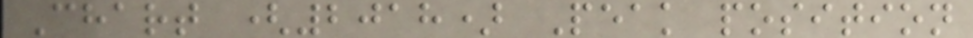Chart (2018) Peak position
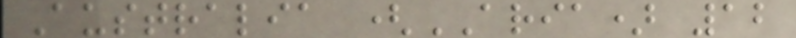Australia (ARIA) 12
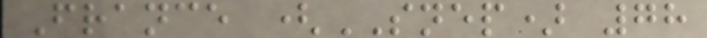France (SNEP) 78
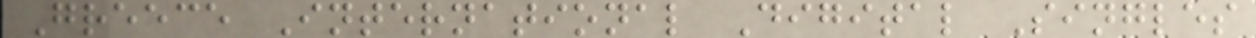Greece International Digital Singles
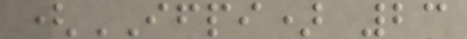(IFPI) 23
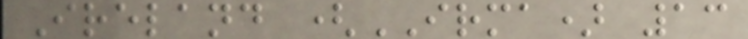Ireland (IRMA) 13
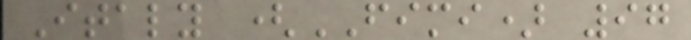Italy (FIMI) 97
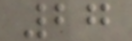27
